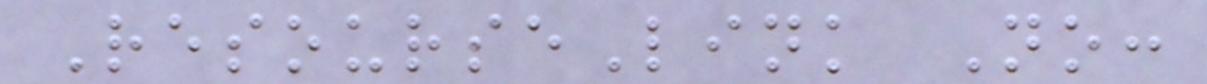ResourseLink No:
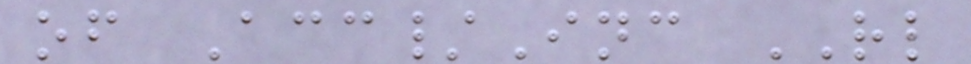of Acc/Inc RL
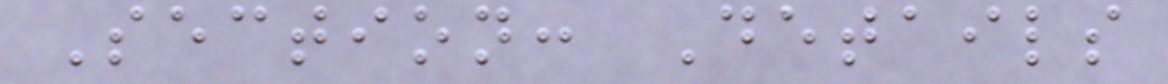Section: Details
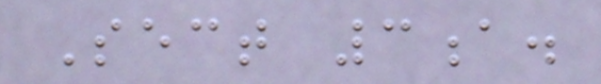Sect 3a.
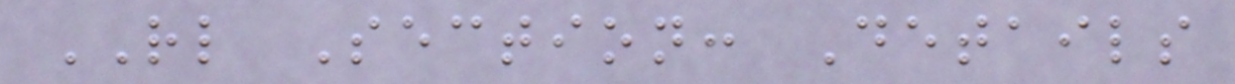RL Section: Details
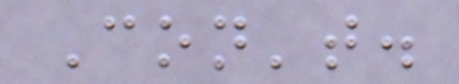Con't.
